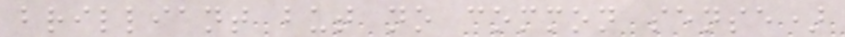brilliant but no common sense)
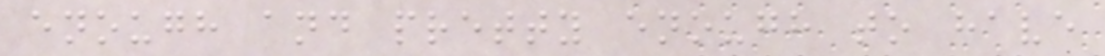enough and pretty enough to have
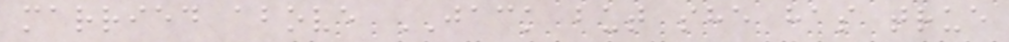married above JACK but she has true
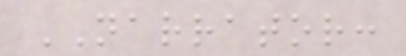NARRATOR:
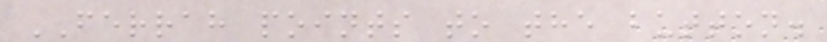FERRAH points to the button.
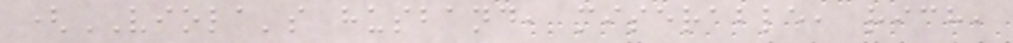(VIOLA's husband, miserable, rich,
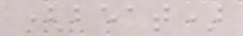(beat)
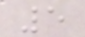5
